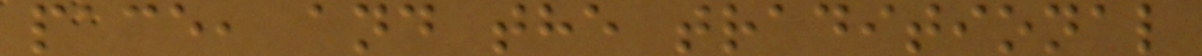pace, and the traditional
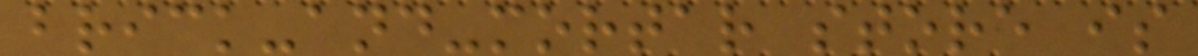brick-and-mortar store is
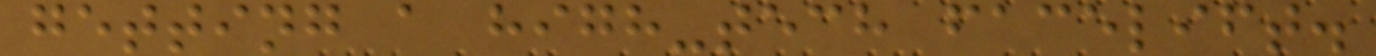getting a high-tech facelift.
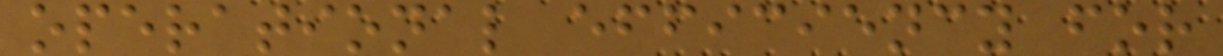operational efficiency for
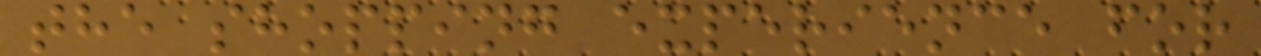the shopping experience for
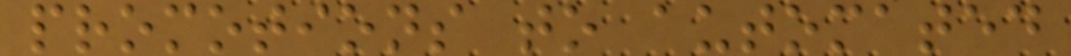promotions to automated
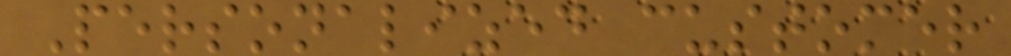Personalized customer
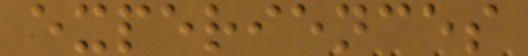experiences
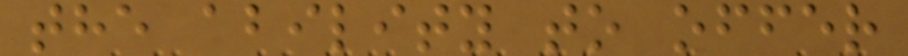the ability to offer
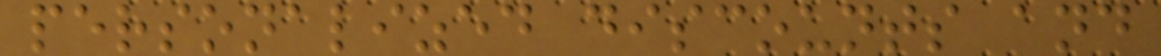personalized discounts and
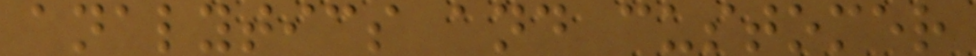analytics and customer
